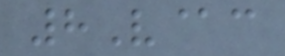8V@c
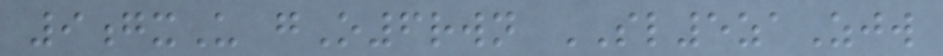9gxU gO6rwn SL5zaZjw
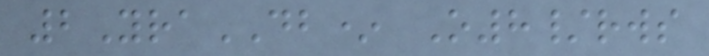2YraDB* O8/rws
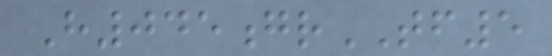H045grTF5
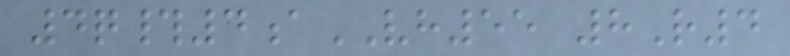4q#4aVH55 8R4
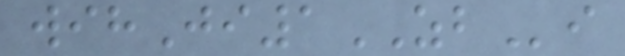wihJi1ZBi
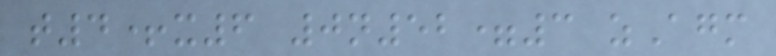t4+x6 0n52=3 zAgm
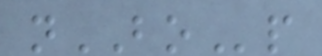nBOp
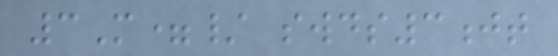3M=/ swds3jt
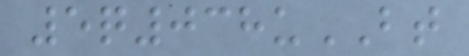5q038uBT
